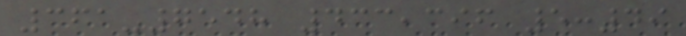361-7548 433,396 5:49
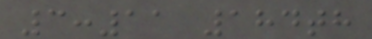3:11 184th
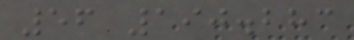56 190.283
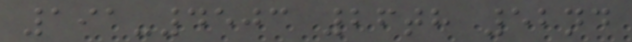191-4503 26th 52nd
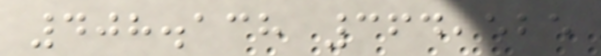408.138 364,525
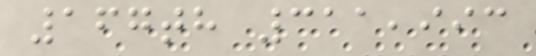167th 311,993
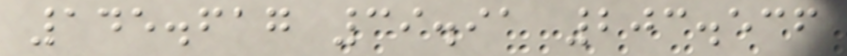145.617 39.91 203.536
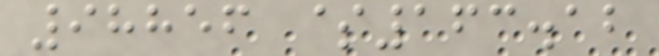98856 $163.12
